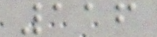116
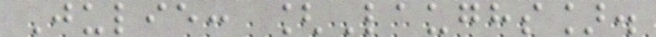Julie: [Laughs].
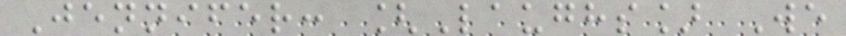Jennifer: [Laughs] We
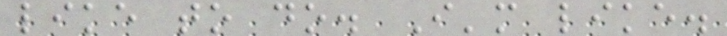like to do. I'm like.
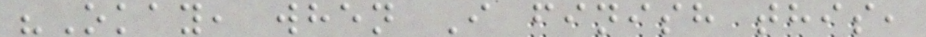"Okay, when I finish this,
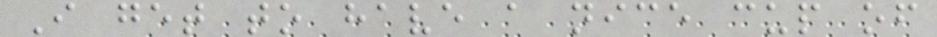I get to have a nice cup of
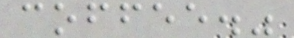coffee."
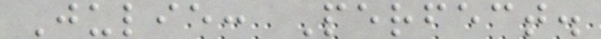Julie: Perfect.
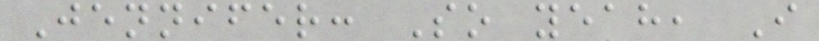Jennifer: So yeah, I
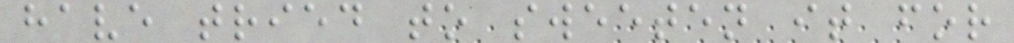have tried to sweeten it for
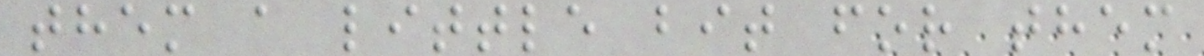them a little bit for them
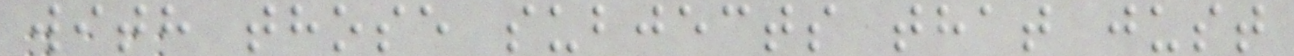with those subjects that just
